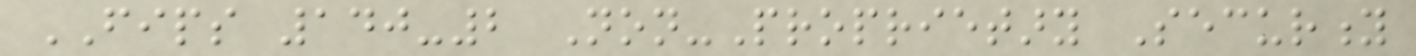FIPS 140-2 Non-Proprietary Security
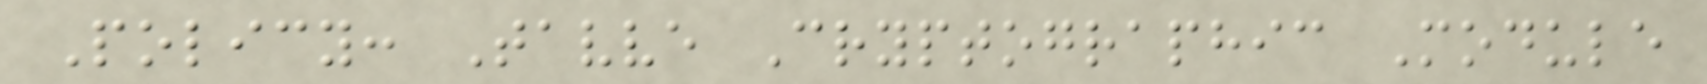Policy: Tavve Cryptographic Module
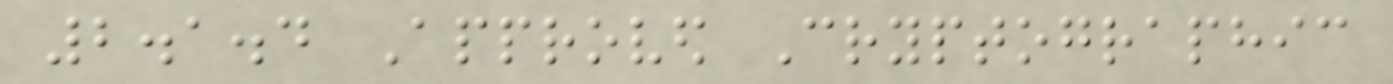2.1.4 Approved Cryptographic
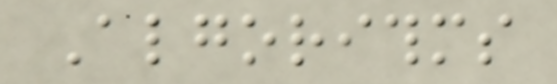Algorithms
